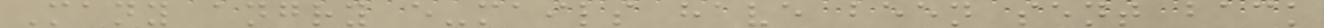Many angry e-mails have been sent back
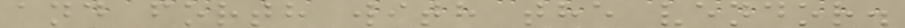and forth with the vendor.
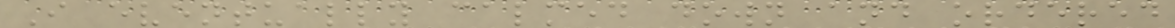I eventually calmed down and ordered
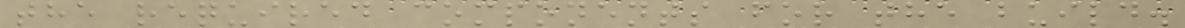the required components for the build.
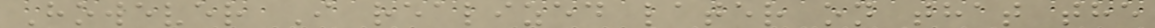However I realized later on that the
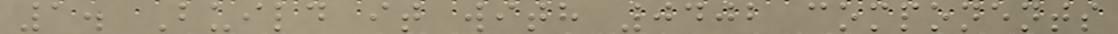1. Build it with 0402 components
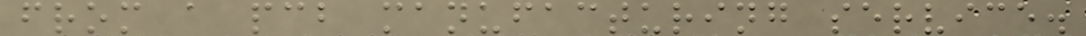from a pcb manufacturing service.
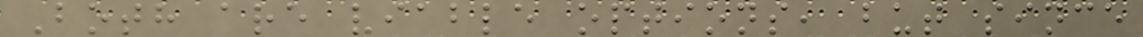Both are viable options, but since
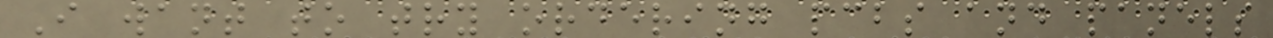I want to try ordering pcbs and panels
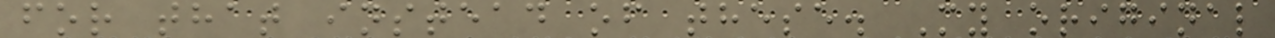for that instead of these. My original
